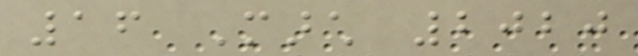16 March 2020
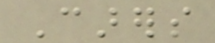Carers
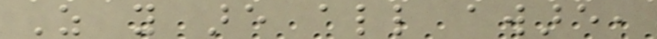As you are all aware,
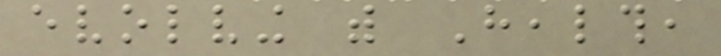evolving with Health,
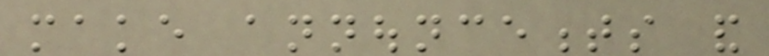make announcements and
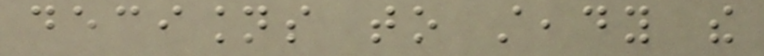decisions to steady the
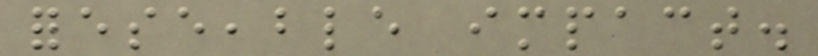foreseeable impact.
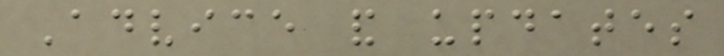Advice and updates
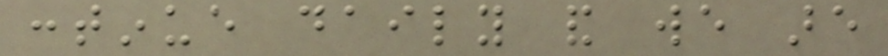continue daily and we are
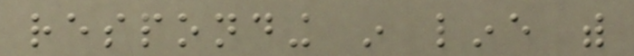responding in line with
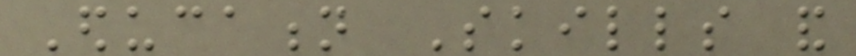Education Skills and
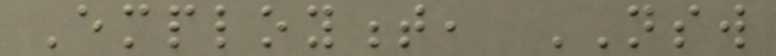Employment, NSW
